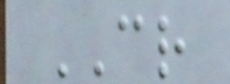CR
